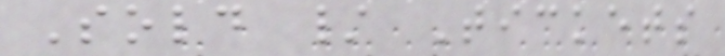Sold / Tickets
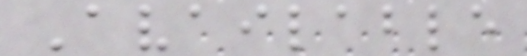Available
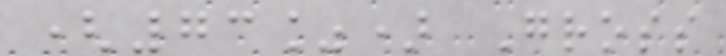(73%) Gross
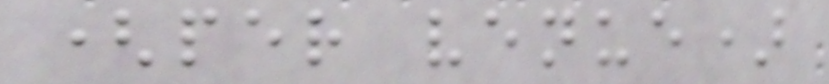(per venue)
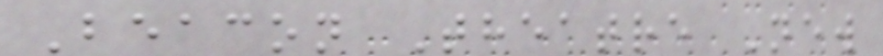Beacon Theatre New
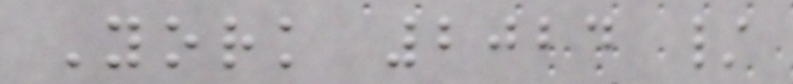York 2024 /
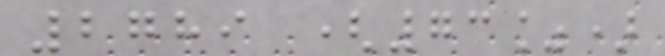2789 (73%)
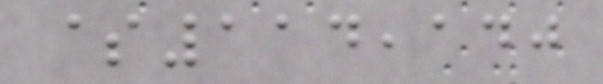$114,140
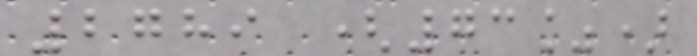2789 (73%)
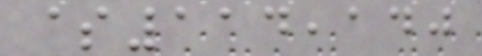$114,140
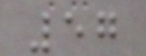57
